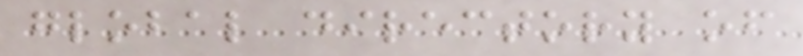global directory of
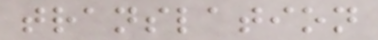translation
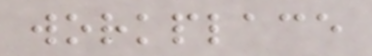workplace
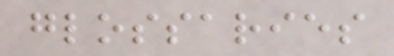glossaries
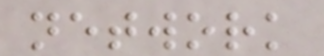network
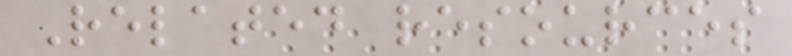Related resources
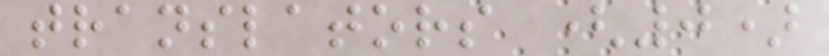translators (0)
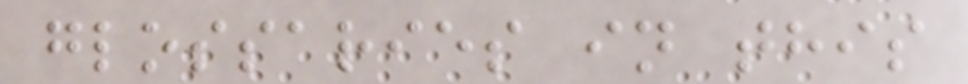glossaries in this
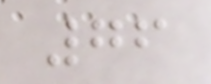76
